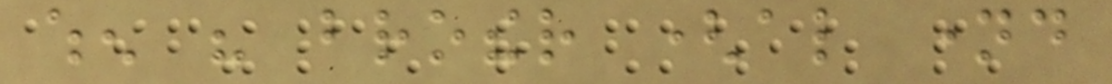when his brother (also named
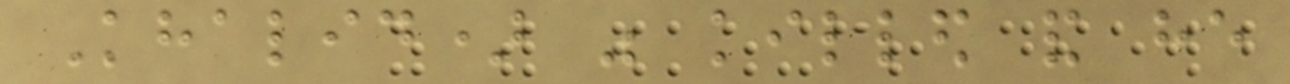Khalid) was killed and he
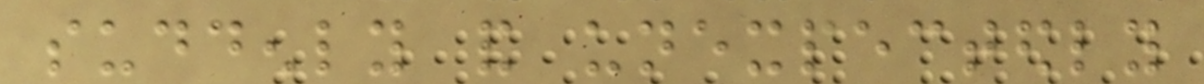suddenly and unexpectedly
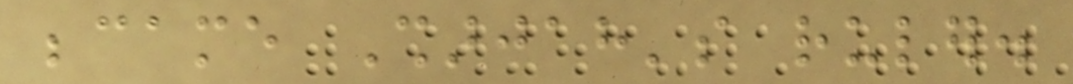became Sharjah's ruler.
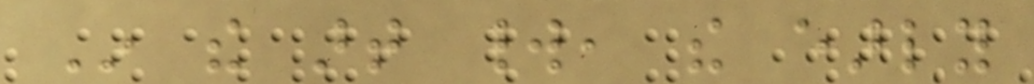In the art world, the early
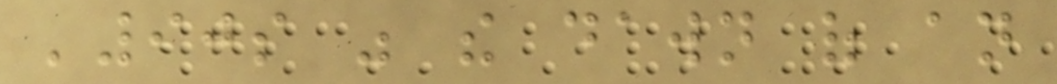'90s was the dawn of an
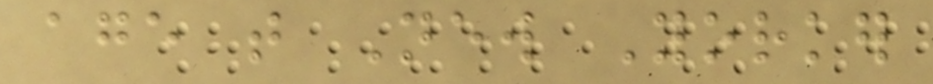age that New Yorker
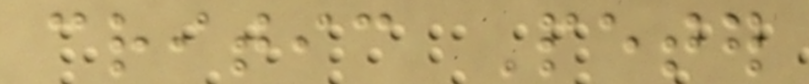critic Peter
